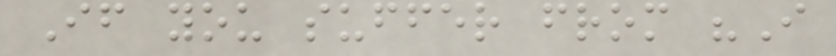If you suffer from "I
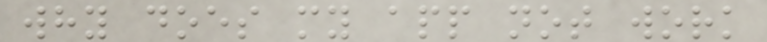why does my app not work
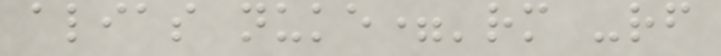alias nuke='rm -rf
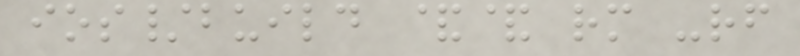ios/build && rm -rf
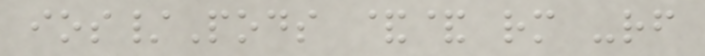ios/Pods && rm -rf
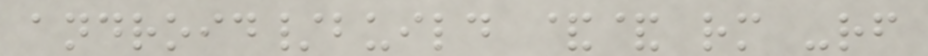android/build && rm -rf
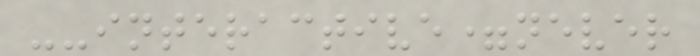--interactive=never
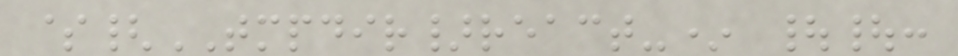${TMPDIR}react-* ||:
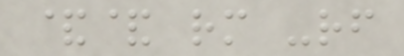&& rm -rf
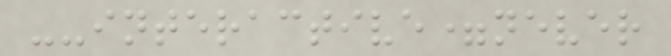--interactive=never
